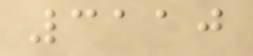3110
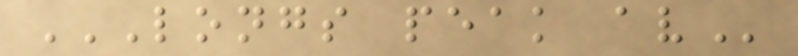LONGS PEAK AV
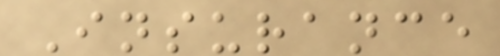Insurance
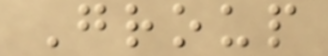Group
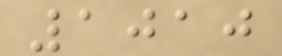1010
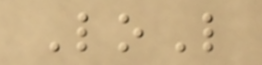LoL
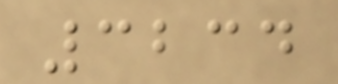3234
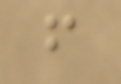f
